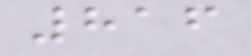816
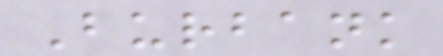Burbank
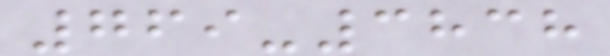769-3838
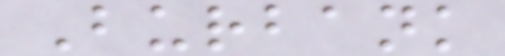Burbank
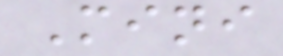Mini
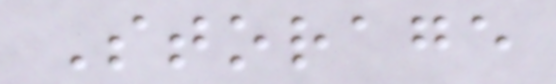Storage
